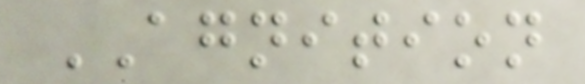AGNITION
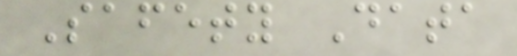Safety Data
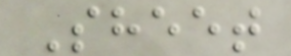Sheet
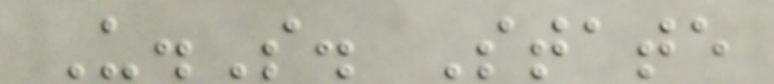U.S. State
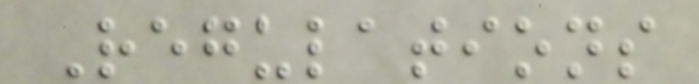Regulations
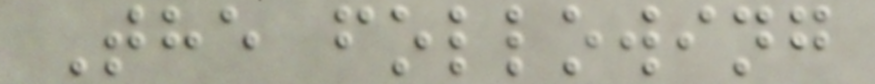The following
